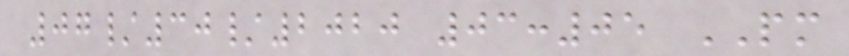07/30/2020 03:05 PM
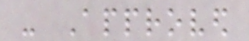- Approved
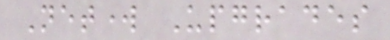Network Upgrades
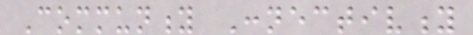Community Connectivity
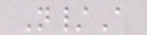N/A
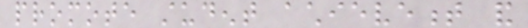promote student achievement and
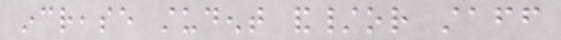increase student and/or staff
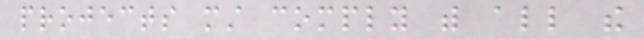projects must comply with all the
